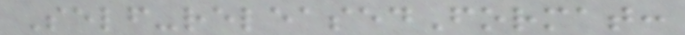Self-releasedFormat:
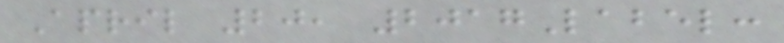April 20, 2017Label:
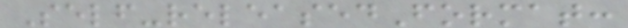Self-releasedFormat:
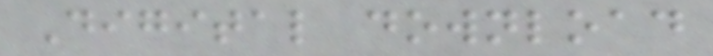Digital download
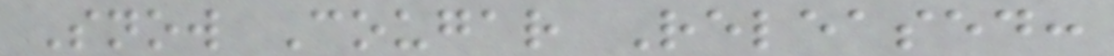Snow Cougar Released:
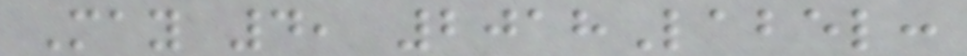May 4, 2018Label:
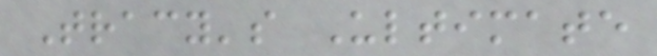Tracy's Ultimate
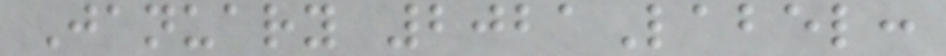January 2021Label:
